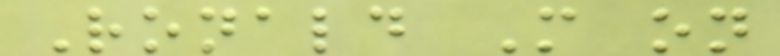Ronald M on
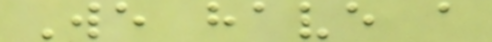We have a
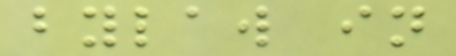bylaw in
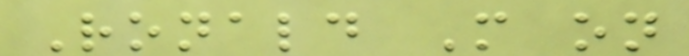Ronald M on
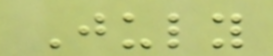July
